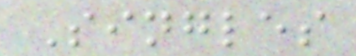Singles
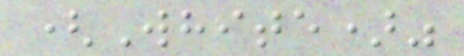(White)"
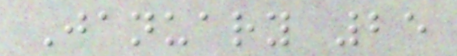January 25
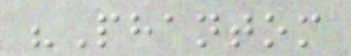"Phantom
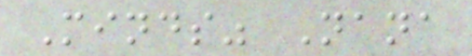Minds" Nana
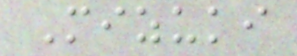Mizuki
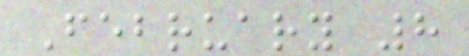February 8
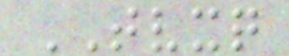TVXQ
